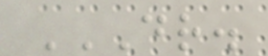DR.
